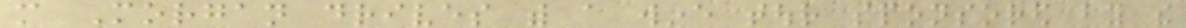more Morgan drives with a wine tour sponsored by the
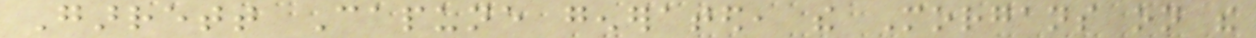Garrett Capune generated, the Morgans on the
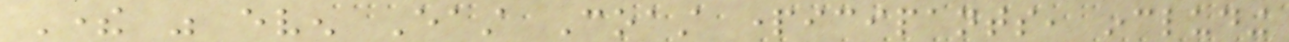There was even East Coast participants, including
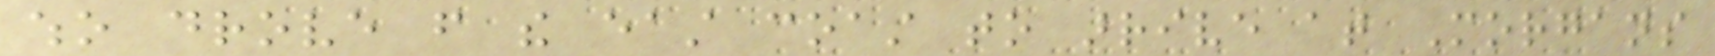who drove from the east coast to arrive at Morgans
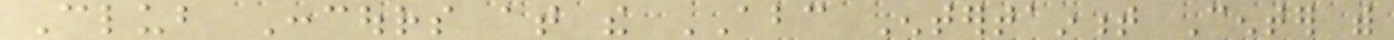Club Concours at the ABC Entertainment Center with
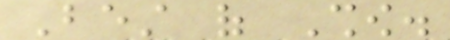Best of Show.
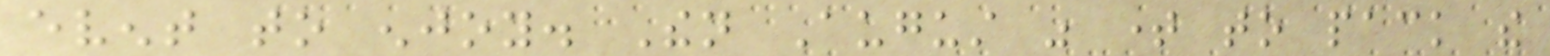event to enjoy. Then August was time to pack the
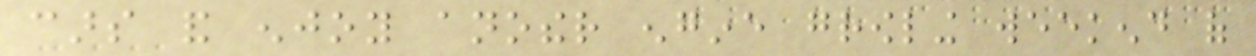cars and enjoy another engine growling weekend of
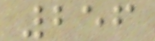256
